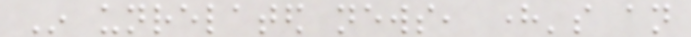In unrelated news, here's an
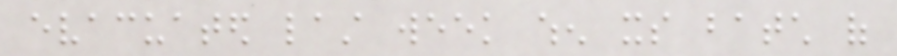evacuated last week when its batch of
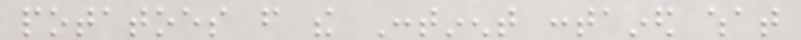potatoes from the Continent contained what
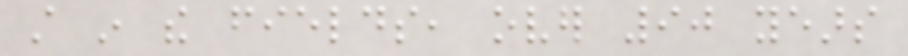still in the fields, over 90 years
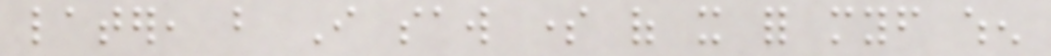later, but I saw some of it for myself when
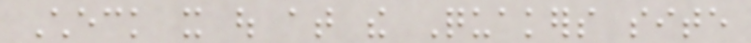Check it out at the Quakers site
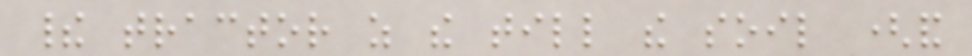their tractor as the till the soil (and
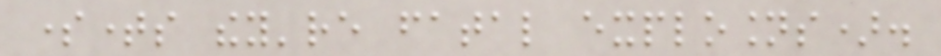sometimes they're fatal explosions).
